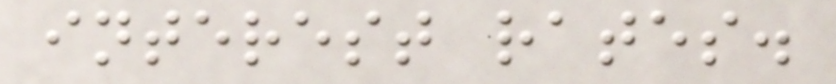interest rates.
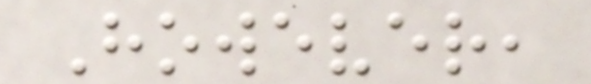However,
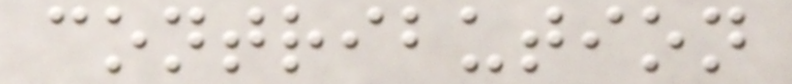contribution
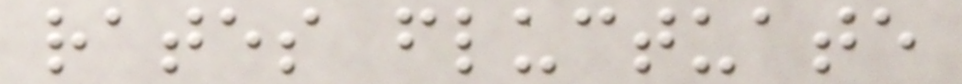rates fluctuate
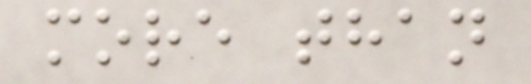more than
